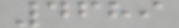4689
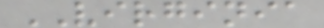VIRGINIA
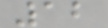12
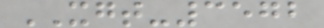XGT-3572
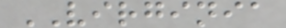VIRGINIA
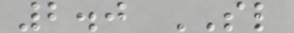2.0 SL
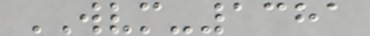WVM-1381
